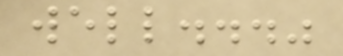well..."
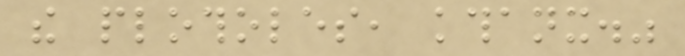the plotholes, kthanx."
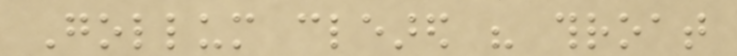Gollum cleared his throat
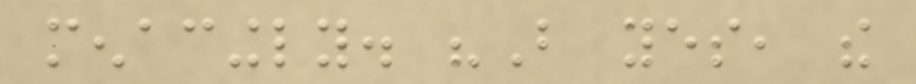menacingly. "But yes, the
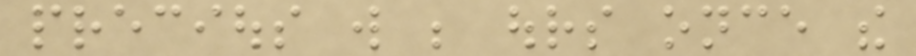precious will be ours once the
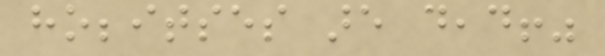hobbitses are dead!"
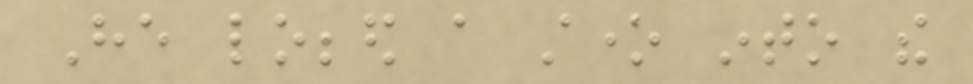He lobbed a stone into the
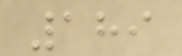189
